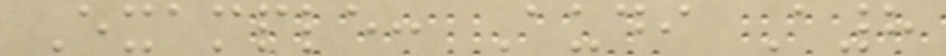Example: Audi A8
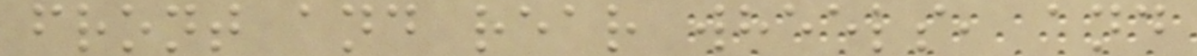front and rear wheels, and
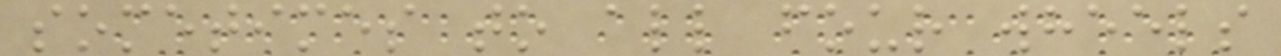sometimes to all four wheels
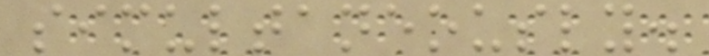simultaneously.
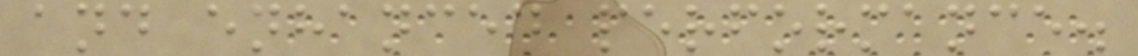and enhanced performance.
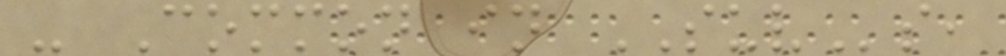- Common in SUVs,
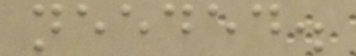needed.
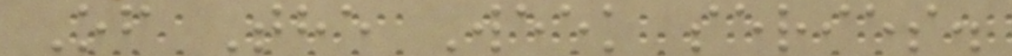Of The Week series.
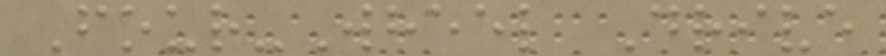Four-Wheel Drive
